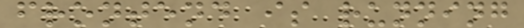frontend is running
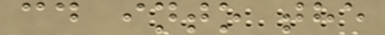cd into the
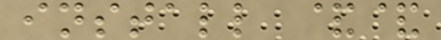install &&
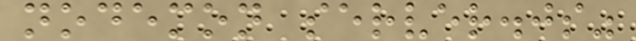nodemon server.js"
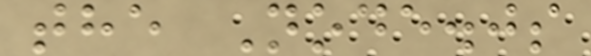the Node.js
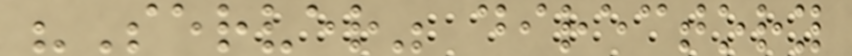"Server" directory
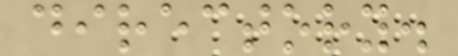directory.
